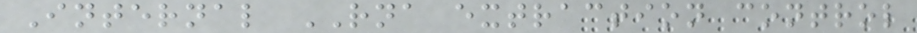Internal RNA extraction control
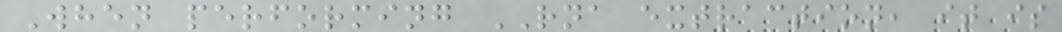When performing RNA extraction, it is
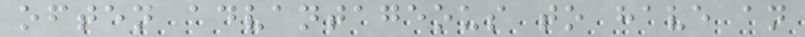often advantageous to have an
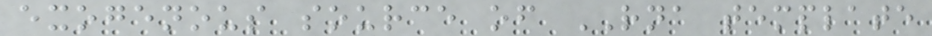exogenous source of RNA template
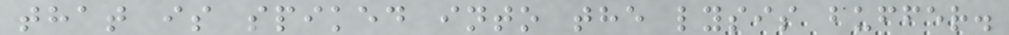that is spiked into the lysis buffer.
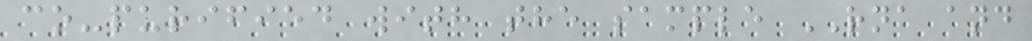co-purified with the sample RNA and
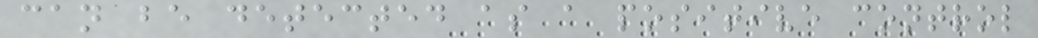can be detected as a positive control
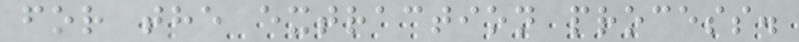for the extraction process.
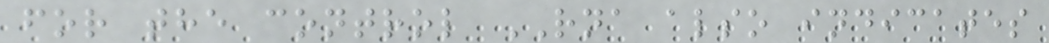for the control RNA also indicates
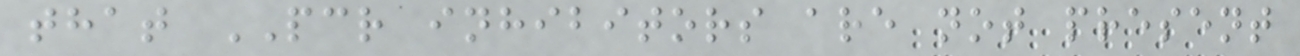that PCR inhibitors are not present
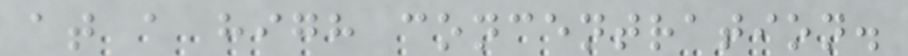at a high concentration.
